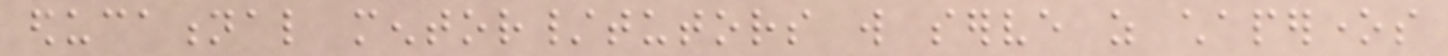educational mentor/tutors will serve as chaperones
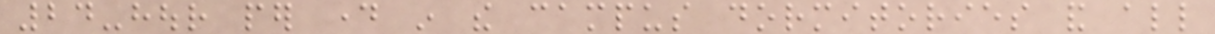24-hour per day in the campus dormitories and all
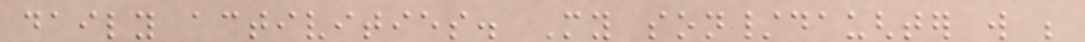daily activities. My son/daughter will be
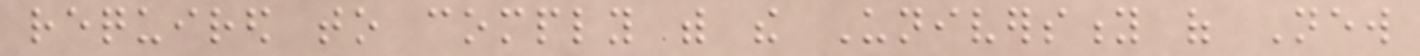required to comply with the University of New
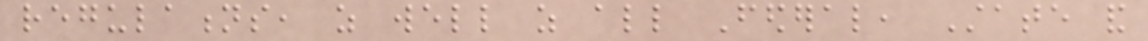regulations, as well as all Federal, State and
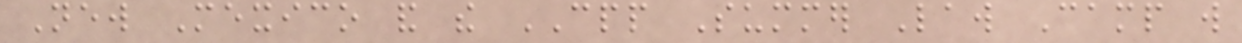New Mexico and the CPP Summer Law Camp will
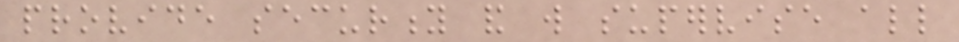provide security and will supervise all
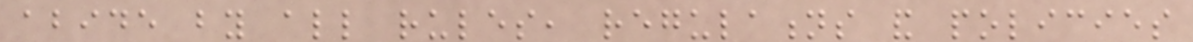abide by all rules, regulations and policies
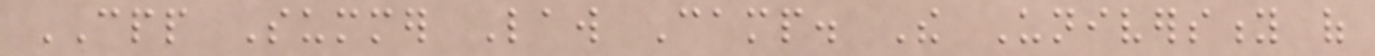CPP Summer Law Camp. The University of
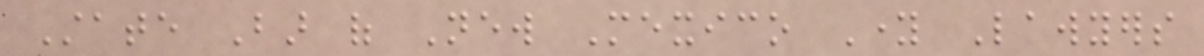State Bar of New Mexico Young Lawyers
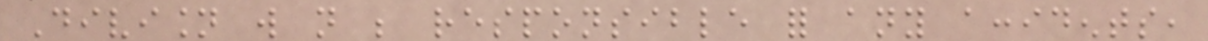Division will not be responsible for any accidents,
